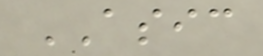ASIC
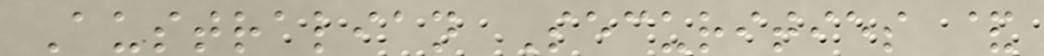Australian Securities &
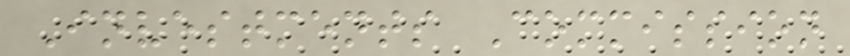Investments Commission
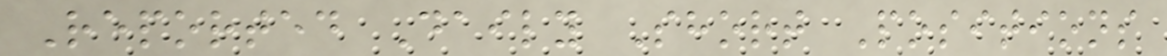Reported Daily Short Positions
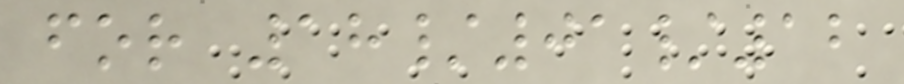for 18/01/12
